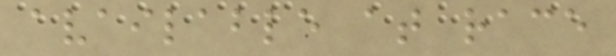available at race
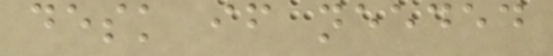desk if needed
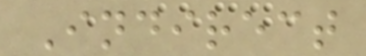Indirect
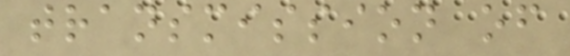transmission of
